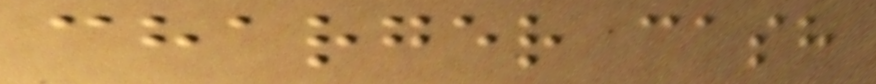charger cash
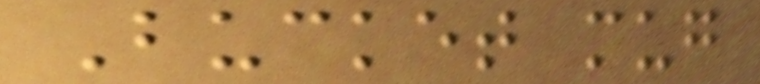Bucket mug
